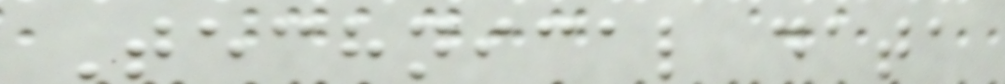Technical data
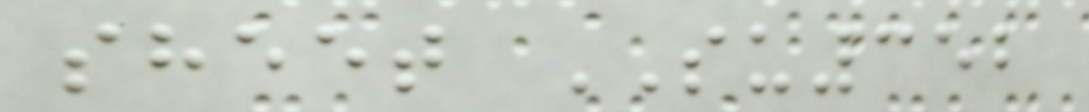sheet SU352
